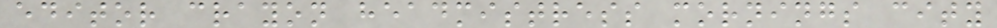editor crayon headmistress mornings city
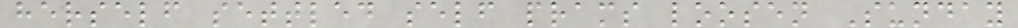herself settled self prams loosen Sunday
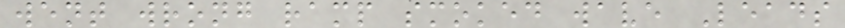went wrong ramp smoked wave Leads
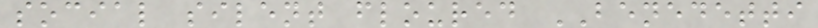social silent floured BENEDETTI
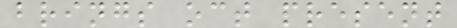brings oct present
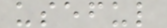useful
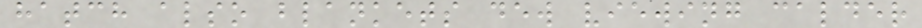hatch also blankets dew viewing calder
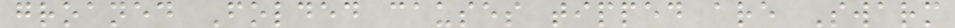groaned Folded causes tipped are Swarm
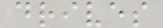drives
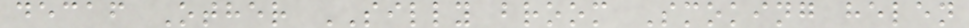decaf Other SILLY broom Smoking helen
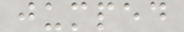jumped
